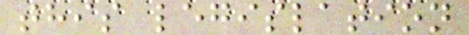this legislation
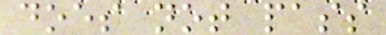does not pass
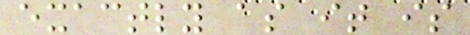exactly as it is
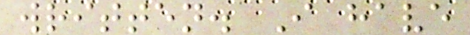written. I have
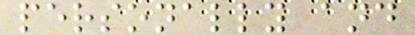personally and
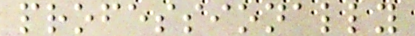professionally
